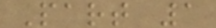Part 1
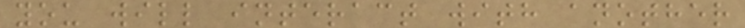you will interact with another
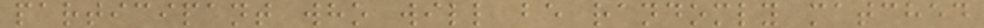participant who will be randomly matched
